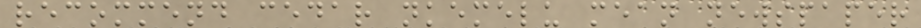recommend cedar nkemelu mean newspaper
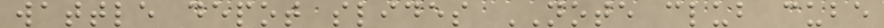wattle depot slides NOTE club cube
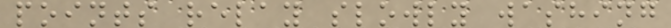points relay slowly washing
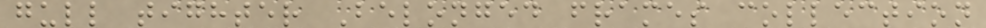gull tighter Belonged frames collection
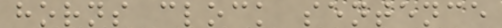horns clock sentence
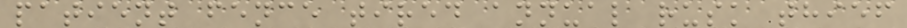patient fence tired annual rusk thief
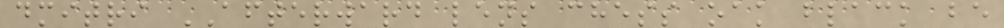dmitri AFTERWARD lens chess oak black be
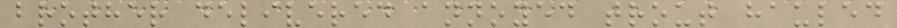brother delivered annoyed trout hauled
